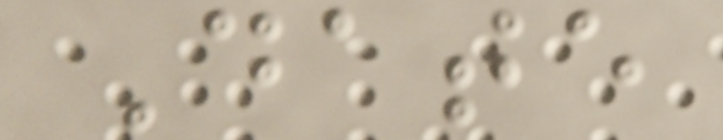Date
